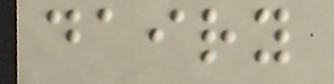dairy
